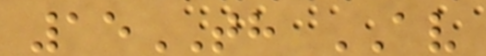15TH AV
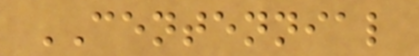CENTENNIAL
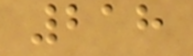218
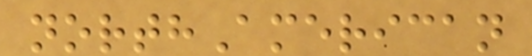northAmerican
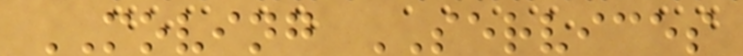MOVING SERVICES
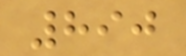890
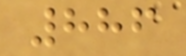886
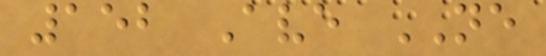152 Ave NE
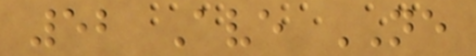52 Ave NE
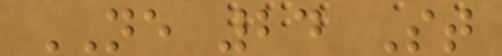NE 24 St
